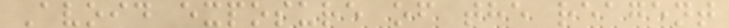Avoid exposure of the reagent
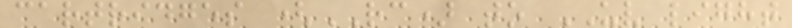cartridges (RC) to UV light
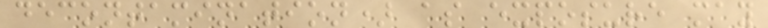decontamination) as exposure may
